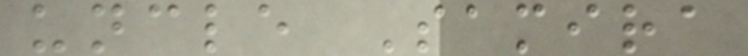uncle Samira
